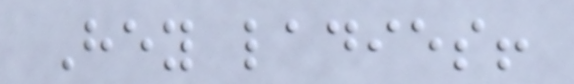Hey ladies!
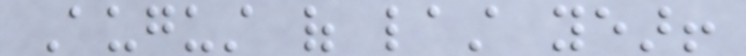August of last year!
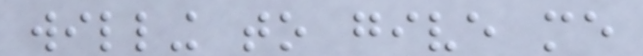willing to give me
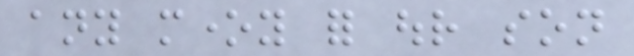any money for our son
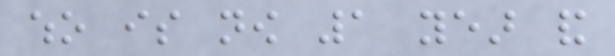who is now 1 year and
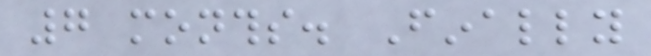7 months. Finally
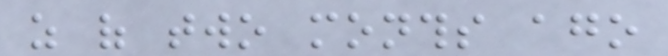as of two months ago
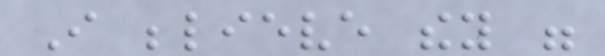I believe they were
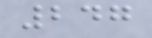247
